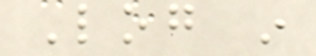Log in
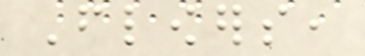Flowers,
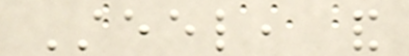Steel, and
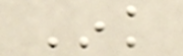Ink
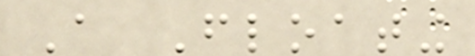A Floating
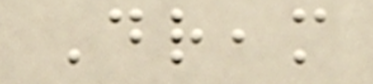Dream
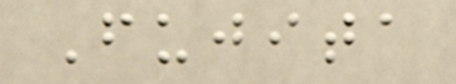Fujita
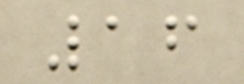16
